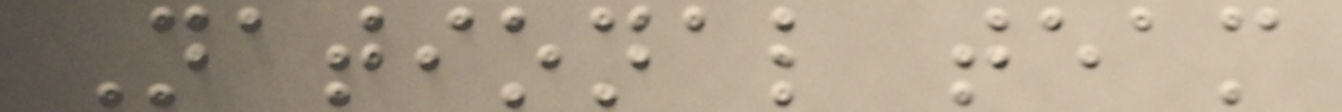National team
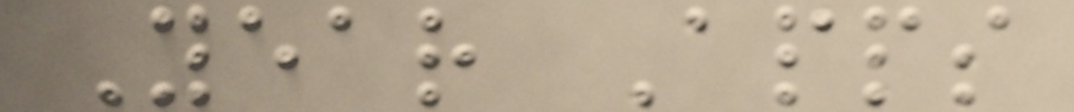Year Apps
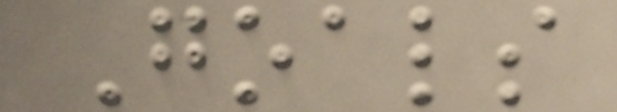Goals
